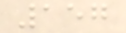157
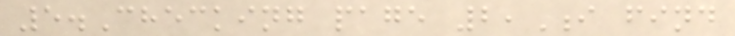5.Checking page 2,I find
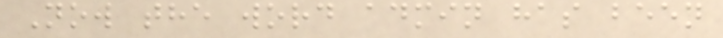Now the word admin has been
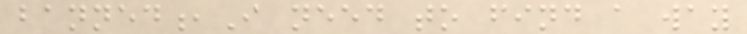banned,I need to find a way
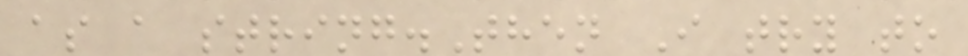as a string.Then I try to
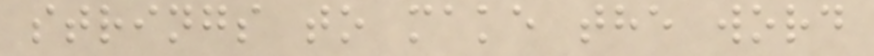strings to make the word
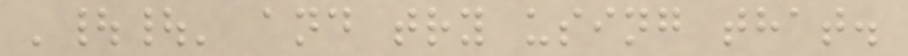'||' and try using that.
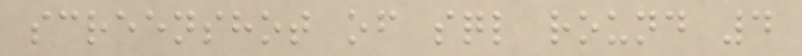screenshot of sql round 4
